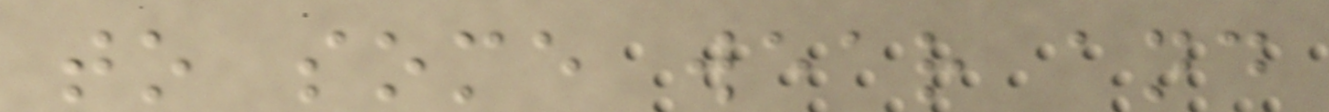to some wear and
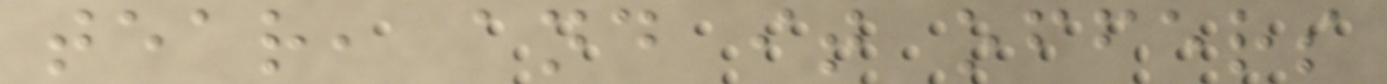tear, and it offers
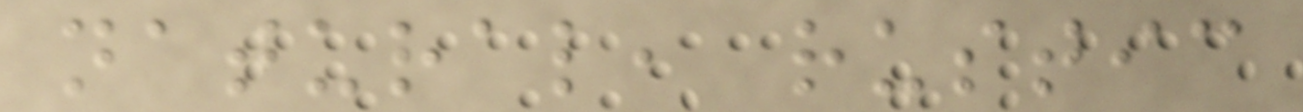natural, rustic
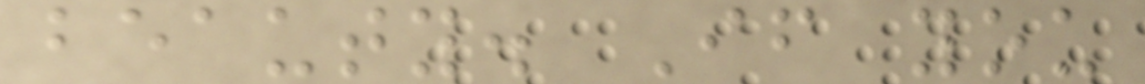beauty. If you
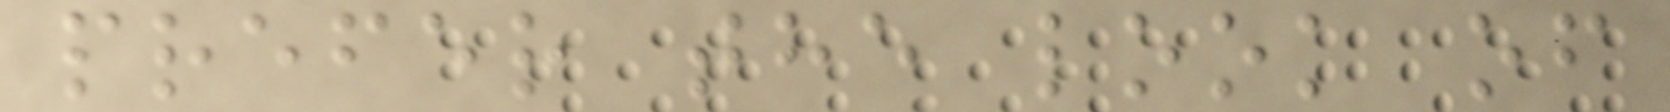prefer the look of
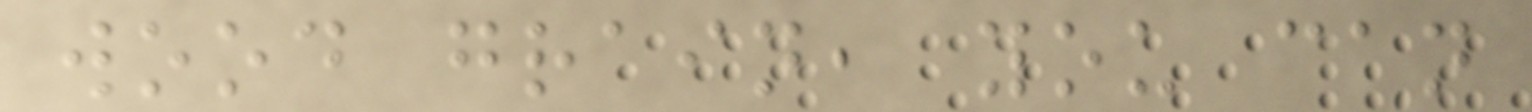wood grain, you can
